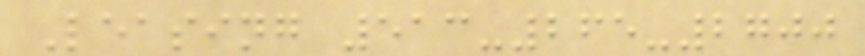Leasing 513-265-2700
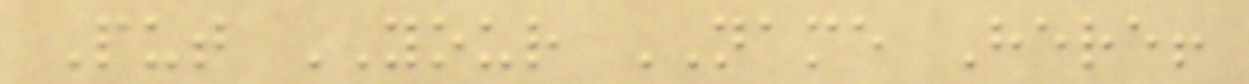Put YOUR NAME Here!
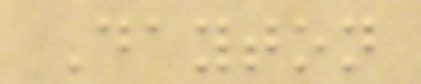Dayton
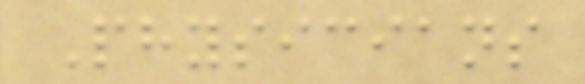Physicians
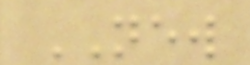NEW
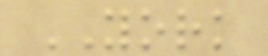YORK
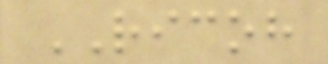RICOH
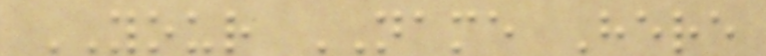YOUR NAME Here
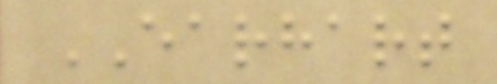EARHART
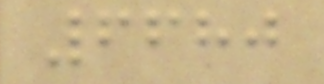6680
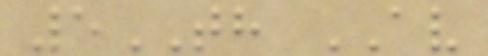5TH AV
